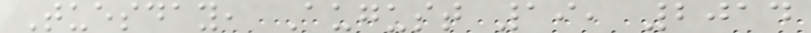Tuesday, August 19, 2014
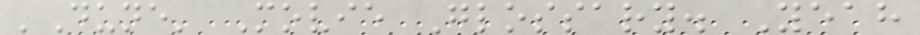'Dune' Movie Glossary. Yeah
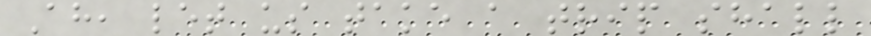Ah, let us take a trip shall
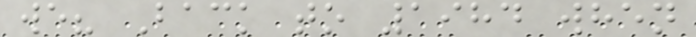we? Back to 1984 when
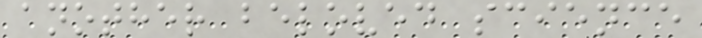another beloved science
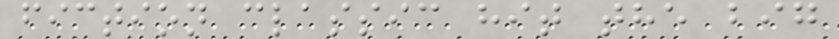fiction classic hit the big
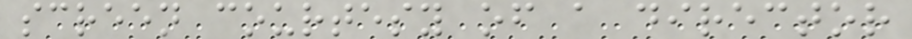screen courtesy of a director
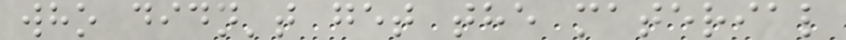who didn't get the material
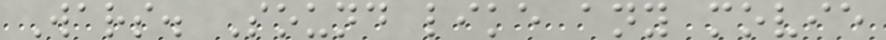Wars. Sound like any movie
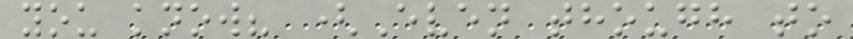you know? (Even though to
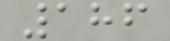186
